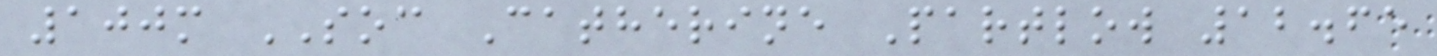100m SOC Catherine Partlow 12.65
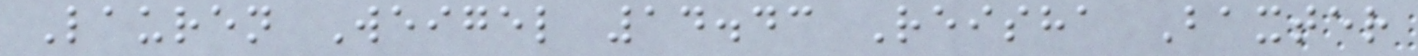Lauren Weigel 14.43 Reisha Baxter
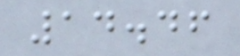14.46
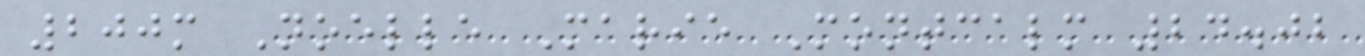200m Noelle Marie Montcalm 24.02
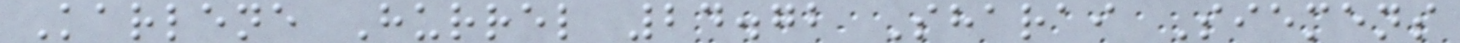Karlene Hurrel 24.72 Sharai Siemens
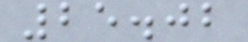25.02
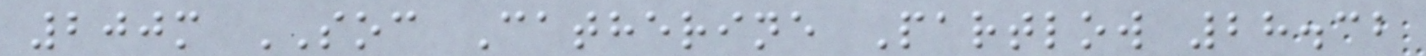200m SOC Catherine Partlow 28.32
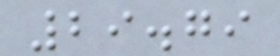29.79
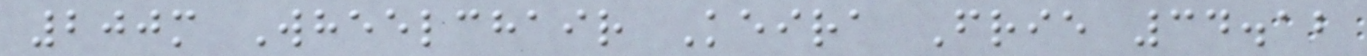200m Wheelchair Keira Frie 34.12
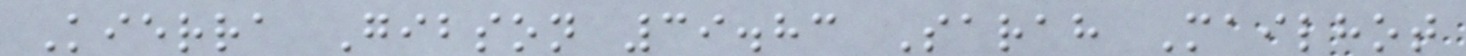Kierra Gibson 39.83 Sarah Mailhot
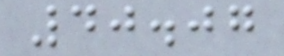40.07
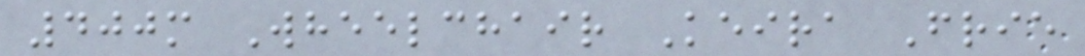400m Wheelchair Keira Frie
